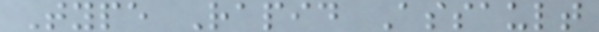Type Rapid Assault
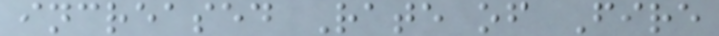increased Rate of Fire
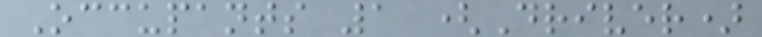Occupants 1 (Driver)
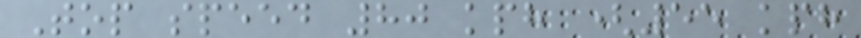Top speed 80 kph (55 kph
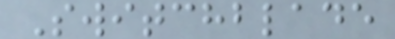Switchblade
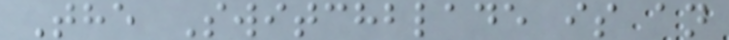The Switchblade is an
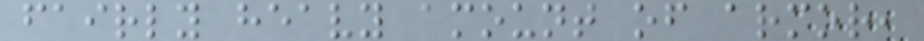fairly heavy amount of armor,
